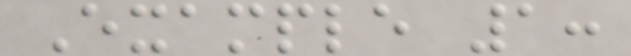Example 1:
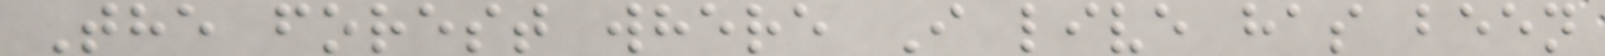The forest where I live has been
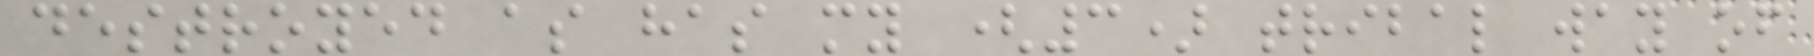destroyed as has my (3) tribal way of
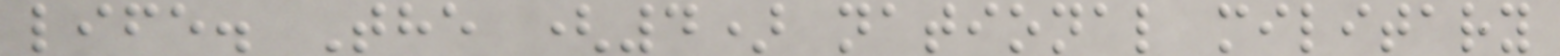life. The (4) national military
